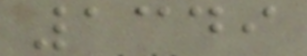1349
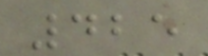425
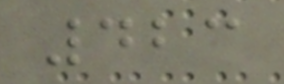423
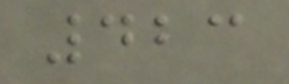423
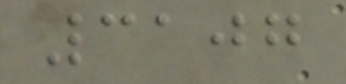3107
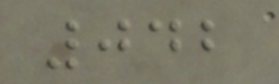042
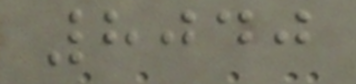8040
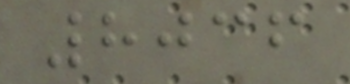8036
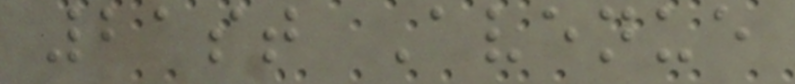21st Avenue
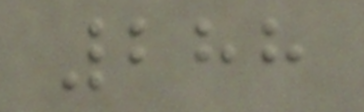288
